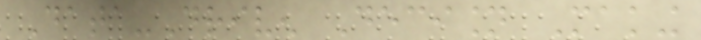Data-Driven Decision Making
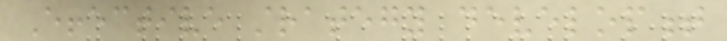Effective strategy development
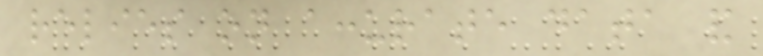relies on accurate data and
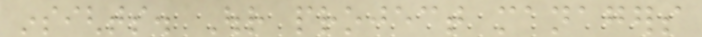insights. Our project managers
